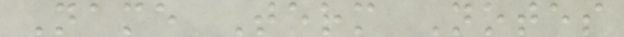Name Term Notes
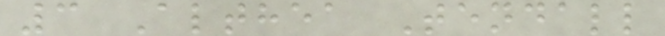3 Althea Tendall
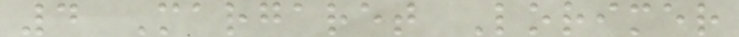4 Margaret Lorimer
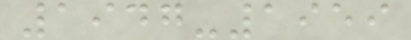1947-1959
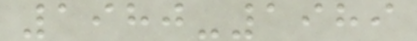1980-1989
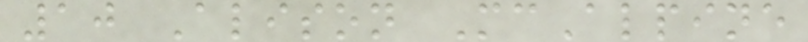10 Alison McAlpine
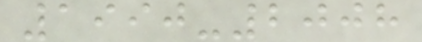1990-2008
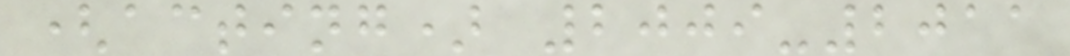(acting) 2009-2011
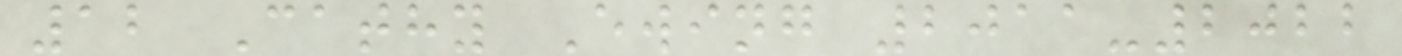12 Cathy Ewing 2011-2022
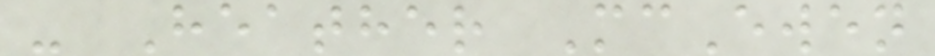- Heather McEwen
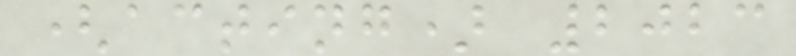(acting) 2023
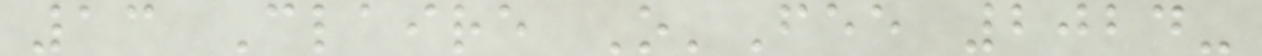13 Claire O'Fee 2024-
